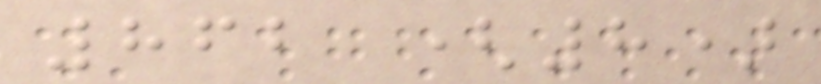862 (8)
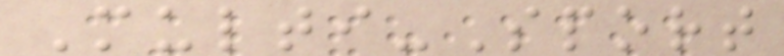Multi-Sport
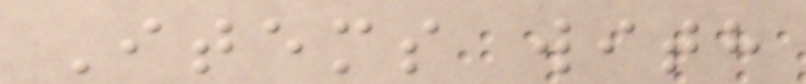Items with
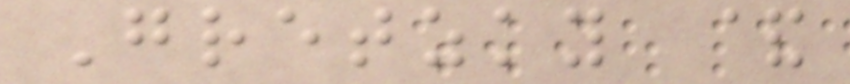Gretzky &
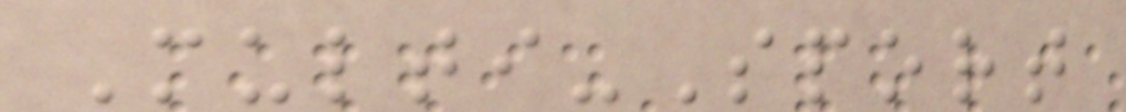Multi-Sport
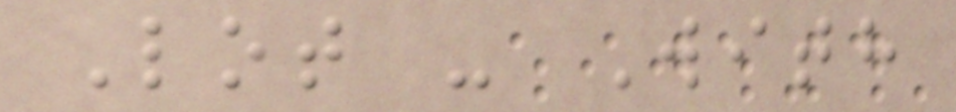Lot - With
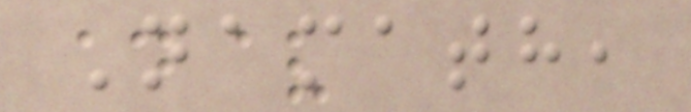Namath,
